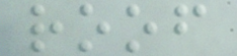roof
